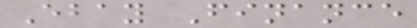Ebay Finance
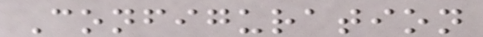Configuration
